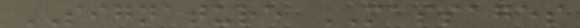SIGNATURE MASSAGES
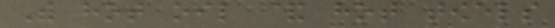With hot oil & hot towels
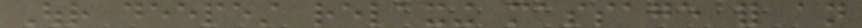Our deepest relaxing massage for an
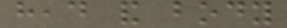head and body
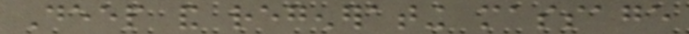Deep and regenerating massage
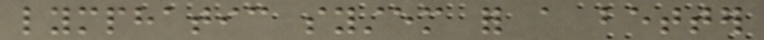lymphatic system for a better
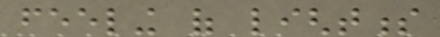feeling of lightness
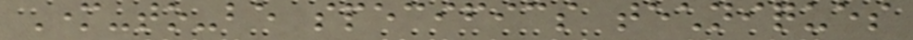Mother-to-be specifics techniques
